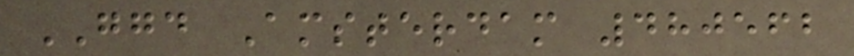GGD Amsterdam 480562
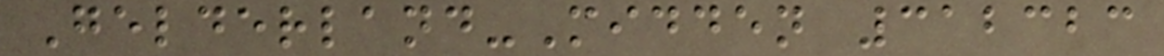Gelderland-Midden 312323
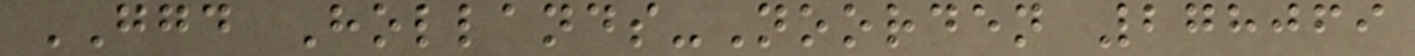GGD Hollands-Noorden 278069
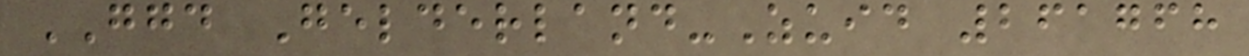GGD Gelderland-Zuid 261768
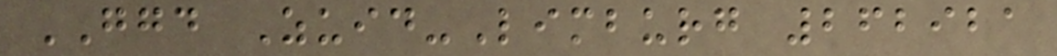GGD Zuid-Limburg 262921
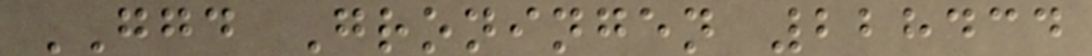GGD Groningen 228434
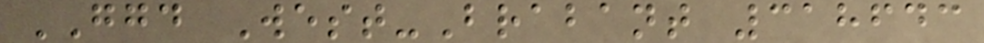GGD West-Brabant 318643
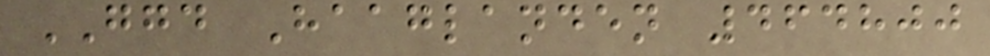GGD Haaglanden 464800
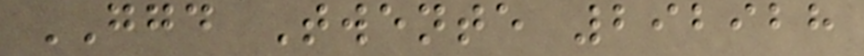GGD Twente 292928
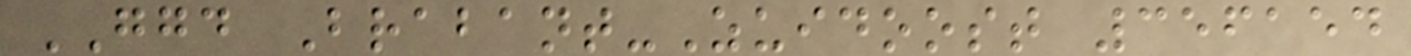GGD Brabant-Zuidoost 356154
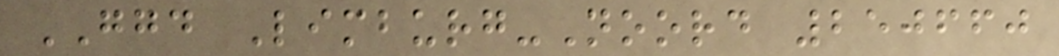GGD Limburg-Noord 250660
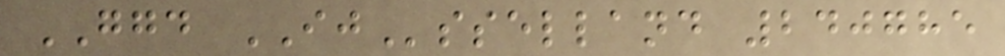GGD IJsselland 240785
